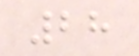28
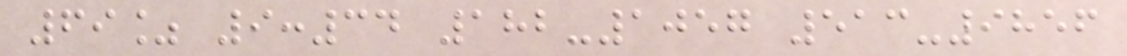69% 9:34 182-1057 513-9856
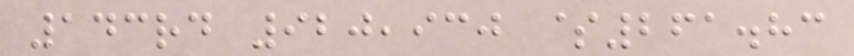143rd 920,930 $261.83
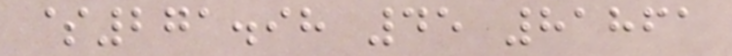$271.98 45 81861
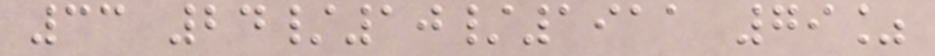33 24/10/1911 79%
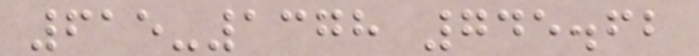615-1378 745.62
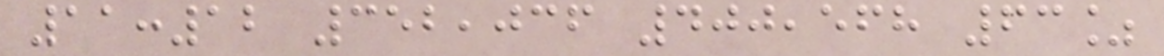11:12 352,036 400,568 63%
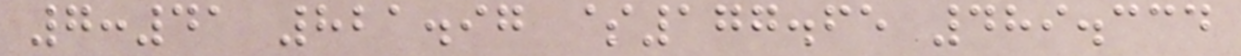7:41 821.97 $177.65 489.334
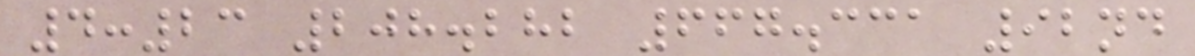4:23 208.282 667.331 92nd
